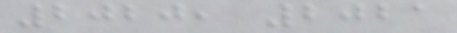2020, 2021
